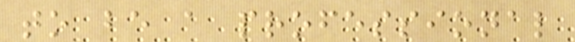to be a professional
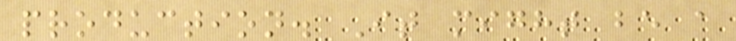production. It might be a
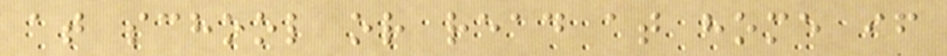at school or read at home if
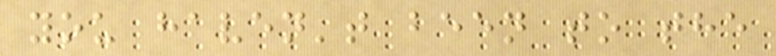you haven't been to the
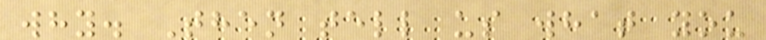why. Then tell us what you
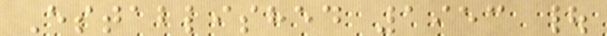Established 1953 |
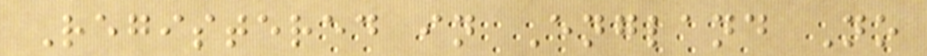Registered in England No
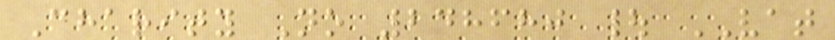Charity No 248680 | VAT
